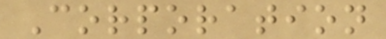Corporation
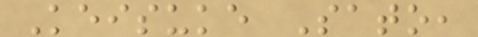Keisuke Sato,
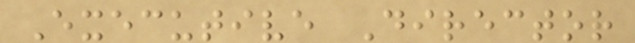Executive Director
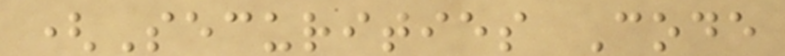(Securities Code
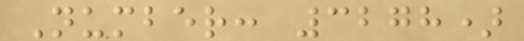Number: 3278)
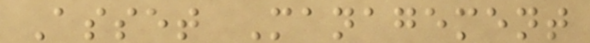Asset Management
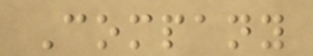Company
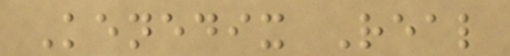Kenedix Real
